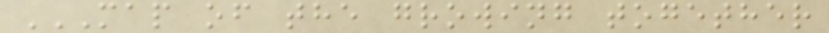MAP OF THE GROWING TOGETHER
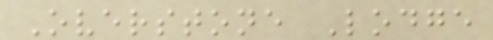Overstone Lodge
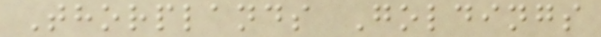Thorplands Goldings
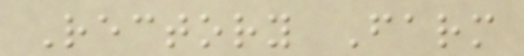Rectory Farm
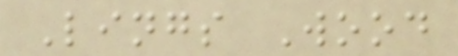Lings Wood
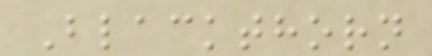Blackthorn
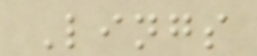Lings
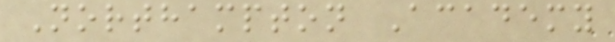Northampton Academy
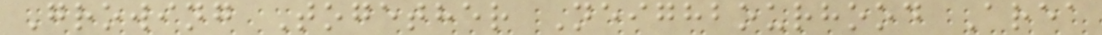Growing Together Neighbourhood Area
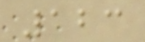123
